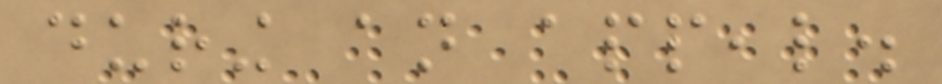during an appeal.
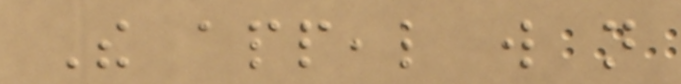The appeal will not
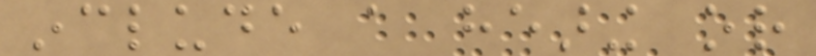include a hearing or
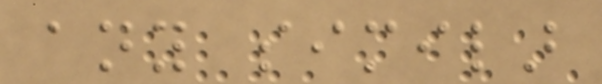any similar
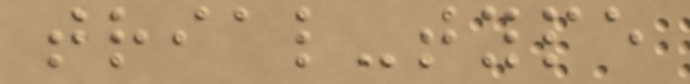trial-type
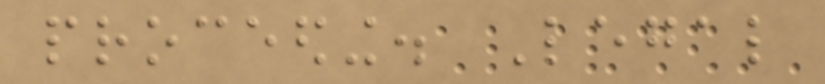proceeding. Legal
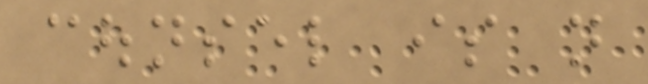counsel is not
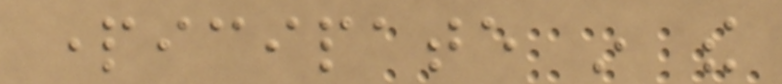participate in the
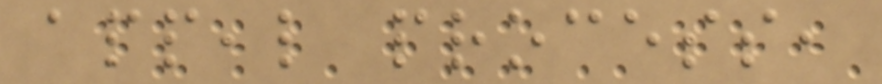appeal process,
